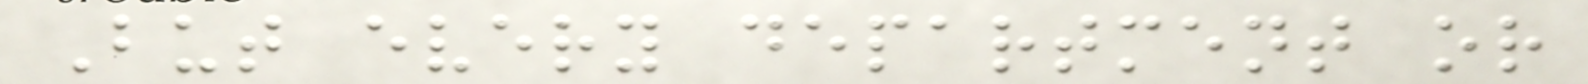But every department or
